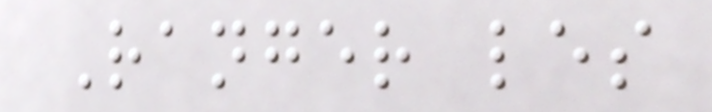Ranger les
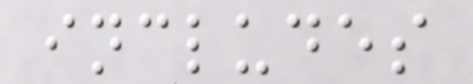includes
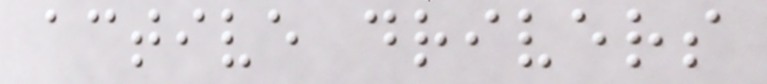active drivers
